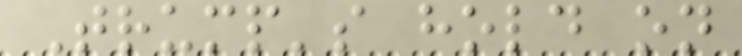Trump's hold on
